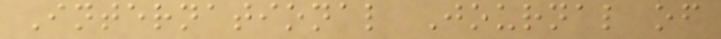International Journal of
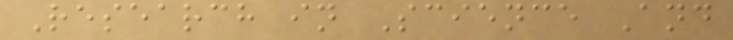Research in Science And
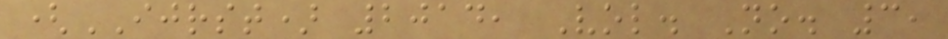(IJRST) 2014, Vol. No. 3,
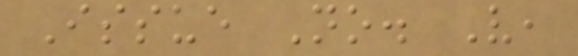Issue No. V,
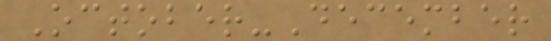October-December
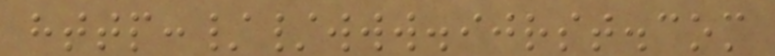http://www.ijrst.com
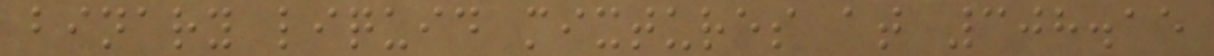binary liquid mixtures at 308.15
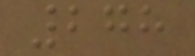278
